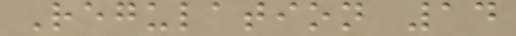Regulation 14
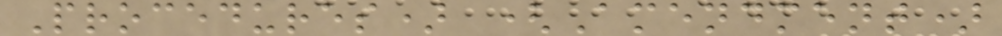Procedures) (Amendment)
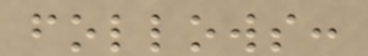follows:
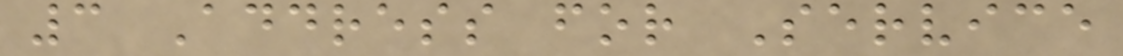3 Address for Service
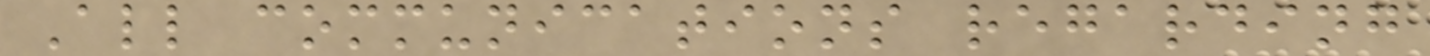All communications regarding
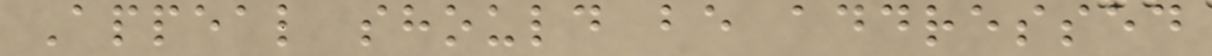Appeal should be addressed
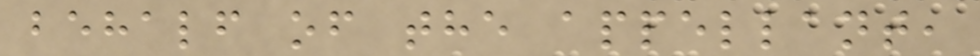behalf of the appellant,
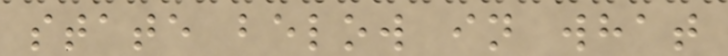state below in what
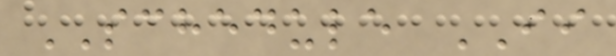SCHEDULE II
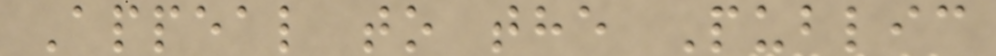Appeal to the Public
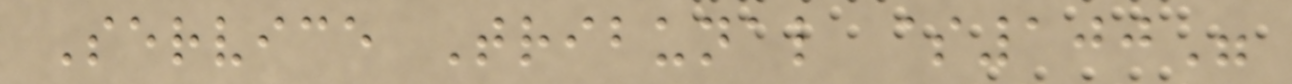Service Tribunal $100"
